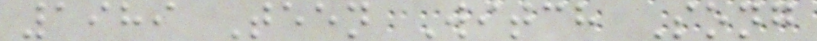1989 Teen Witch Song
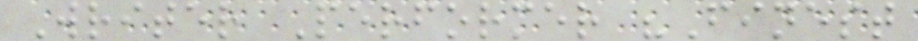Writer Performer "Finest
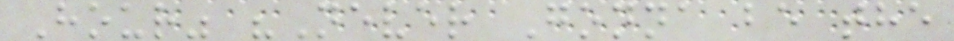Hour" "Never Gonna be the
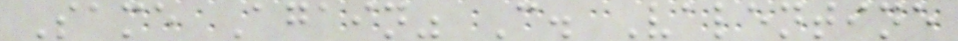Same Again" C. Valentine
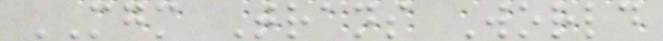MGM Trans World
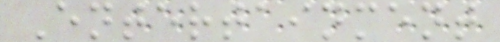Entertainment
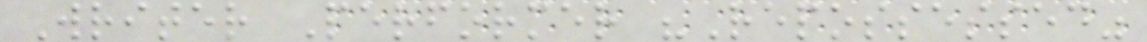Writer Performer "Repossessed"
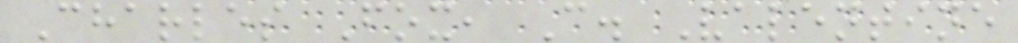Charles Fox, C. Valentine
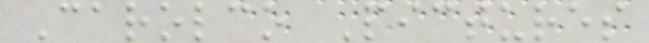Carolco Pictures
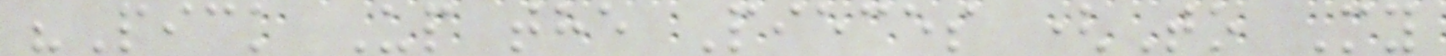"Pick Up the Pieces (To My
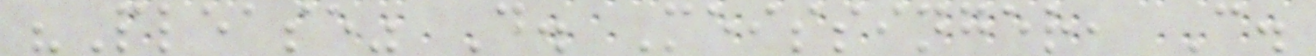"Please" D. Meissinger, C.
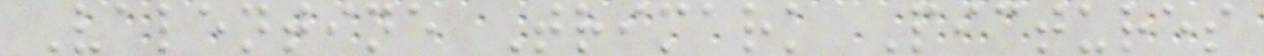Valentine Trimark Pictures
